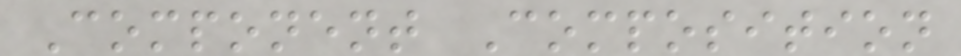Component Composition
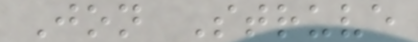Jon Struve
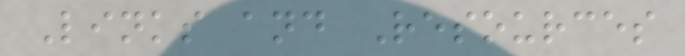Links and Resources
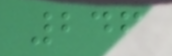246
